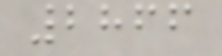2866
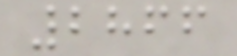2866
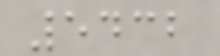5432
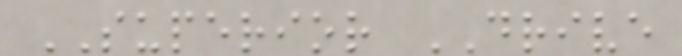SUPERIOR DRIVE
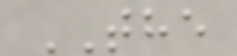THE
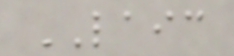LAIC
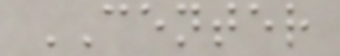CENTER
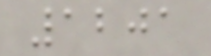1201
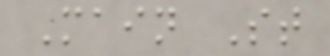Main St
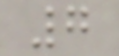7
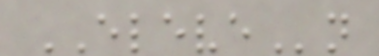ELEVEn
